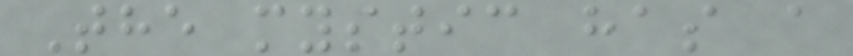The mystic has a
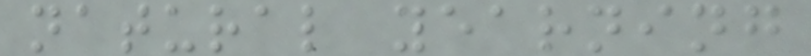natural yearning
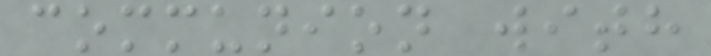communion with
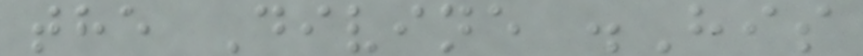the Divine .His
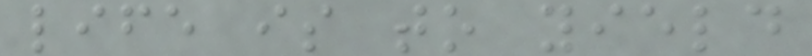life is to yield
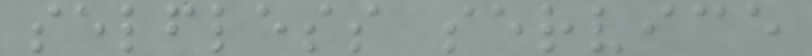selfless service
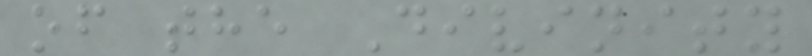of the Divinity
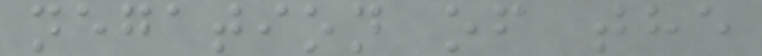negation of the
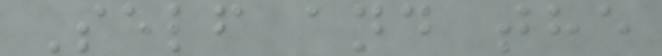Self and the
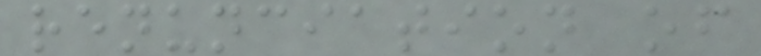renunciation of
